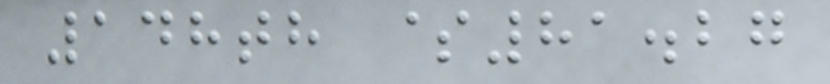148th $81.27
